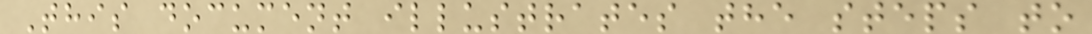This document illustrates the steps to
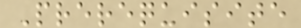Prerequisite
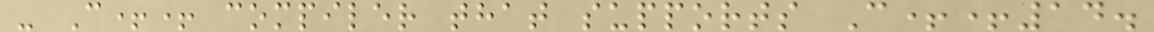- C++ compiler that supports C++14.
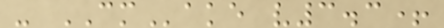- CMake v3.3+
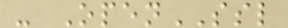- OpenSSL
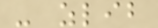- zlib
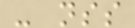- nss
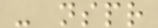- nspr
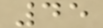45
